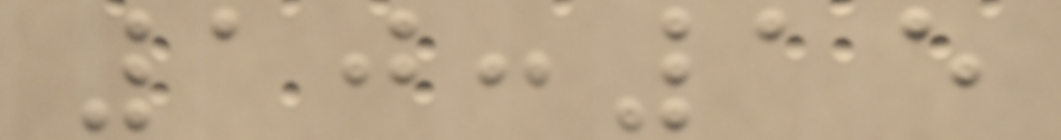10:15
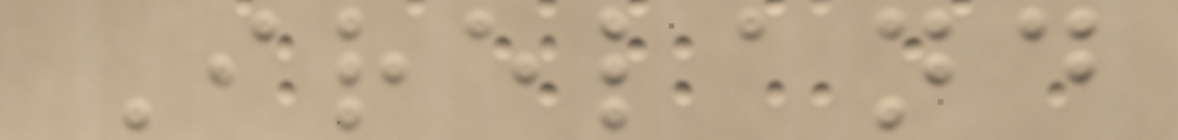Ireland
